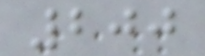200
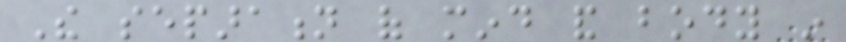The separation of mind and body in
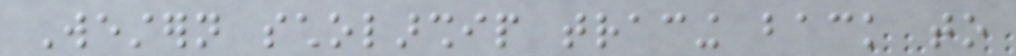Western scholarship tracing back to
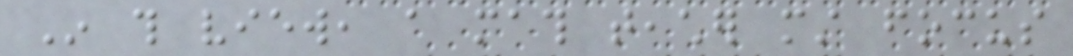In this view, a math teacher must focus
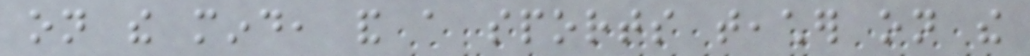on the mind, and a sports teacher on the
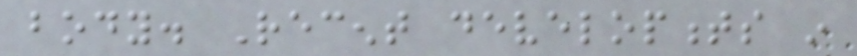body. Recent developments in
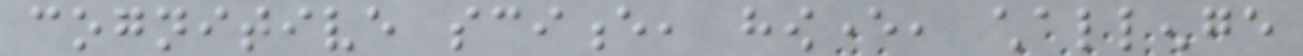cognitive science, however, challenge
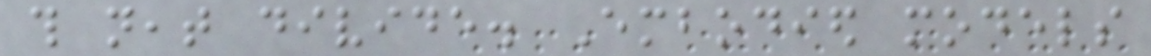this neat divide. Embodied models
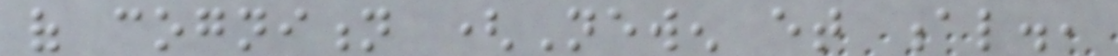of cognition (Newen et al.,
